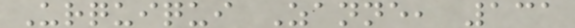Urquiqui Zanne, 131
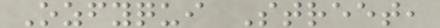Ozfyqui Street,
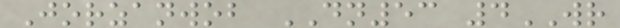Jorzanwob DN53 4WR
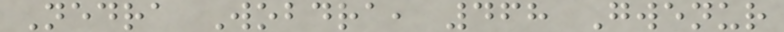Nedra Wobdra, 468 Gwenur
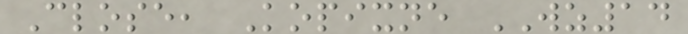Close, Kopixne WZ14
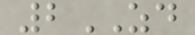2ZD
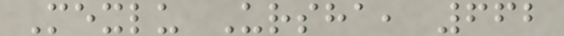Mexlu Ursha, 662
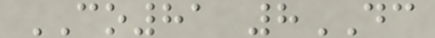CO81 8DC
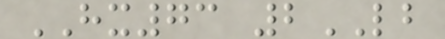HX73 2LB
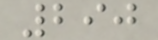290
